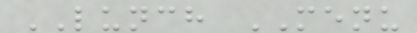LUNCH MENU
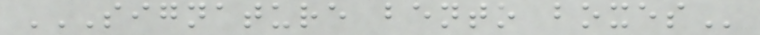SIGNATURE BENTO BOXES
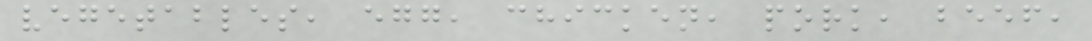vegetables, egg, chicken, pork, beef,
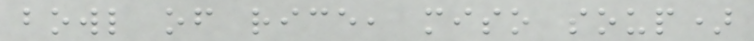bowl of rice, miso soup)
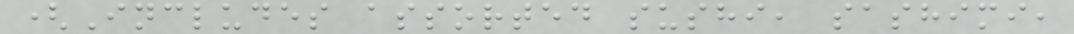(Includes assorted sushi, sashimi,
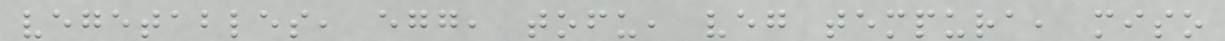vegetables, egg, tofu, veg tempura, miso
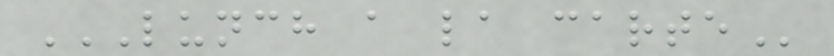LUNCH A LA CARTE
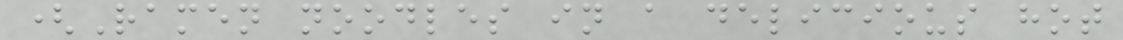(Ramen noodles in a delicious hot
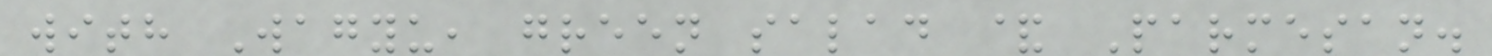with Wagyu, green salad & Parmesan.
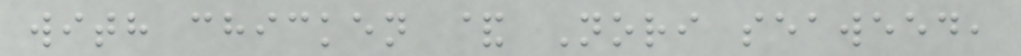with chicken & Nori seaweed,
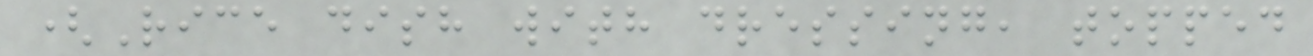(Rice dish with dressing, topped
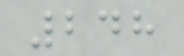248
